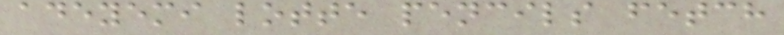adeyemi lotte pencils fetch
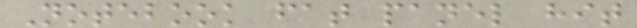Notebook fat panel hit
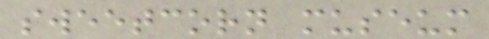sweetcorn museum
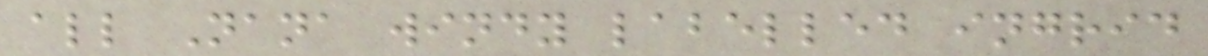all Nana windy labelled ingrid
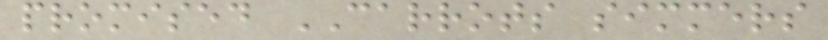promised CARROTS simmers
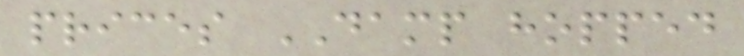prices DAMP hopped
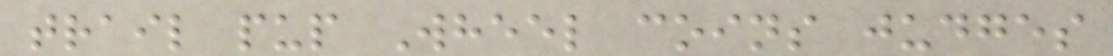trail pup Wheel coins judges
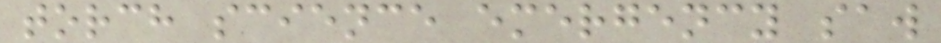torch science emergency saw
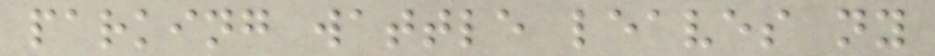parking wattle leaves ny
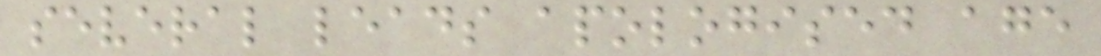several leads apologised age
